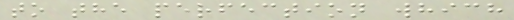to the perfection which
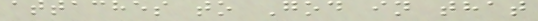attaches to God in that
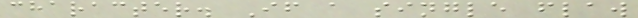character. If a single flaw
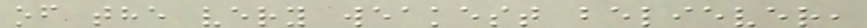of the very weakest believer,
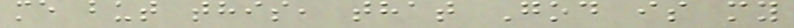me but this, that God is my
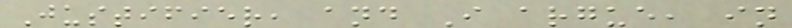Justifier, and I argue, in
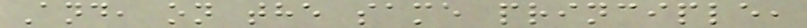And, on the same principle,
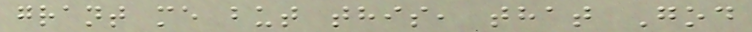grant me but this, that God
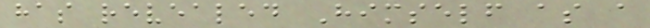has revealed Himself as a
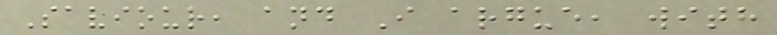Saviour, and I argue, with
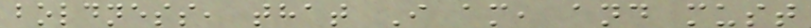boldness, that I am, and must
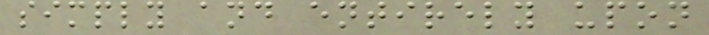simply and entirely upon
